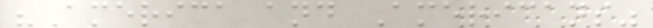"America and Americans"
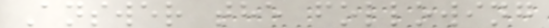Answer the following
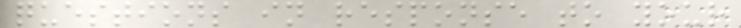questions in response to your
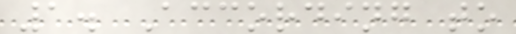1. According to
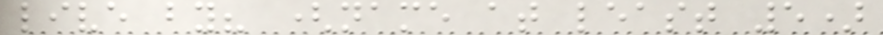live by? (name at least 5)
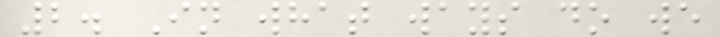2. In what ways do we
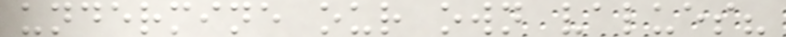undermine our own values?
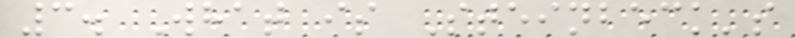3. What is Steinbeck's
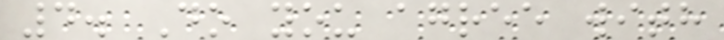4. Do you agree with
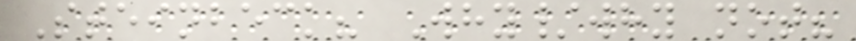Steinbeck? Why/why not?
